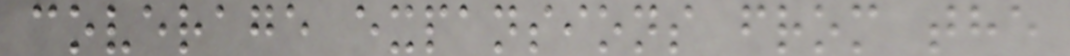coverage expansions from the
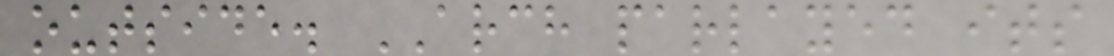outside. ARCH parlayed its
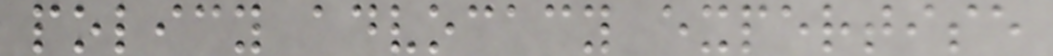policy advocacy expertise
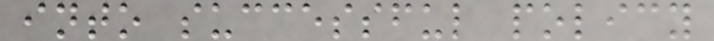into successful policy
